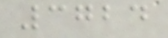3724
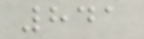841
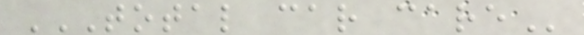TOTAL CAR CARE
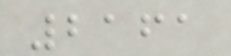2161
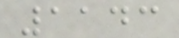1143
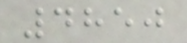4850
